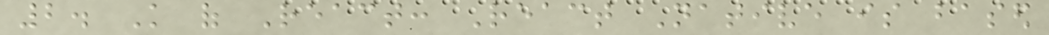2. Knowledge of React: React Native is based
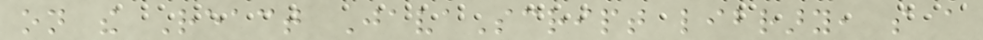on the React JavaScript library, so a
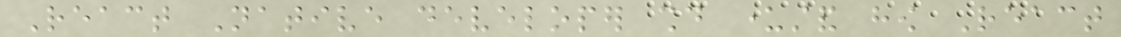React Native developer should understand how React
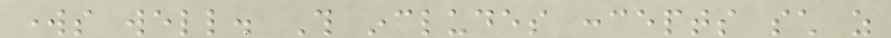works well. This includes concepts such as
